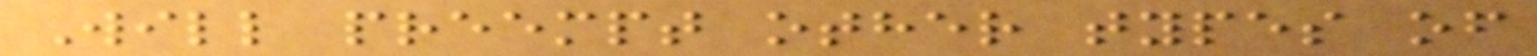Will preempt other types of
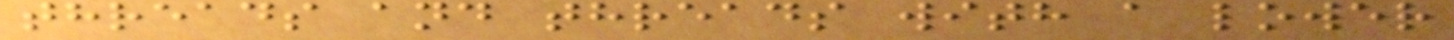threads and threads with a lower
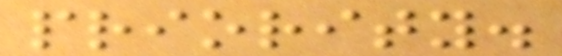priority.
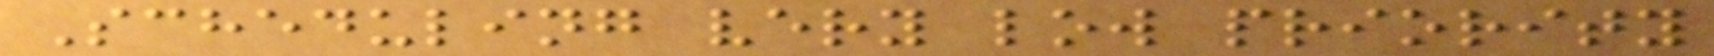Scheduling very low priority
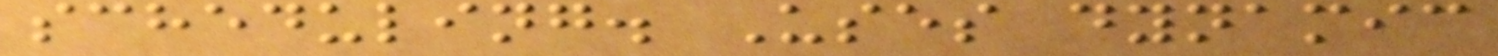scheduling. Uses dynamic
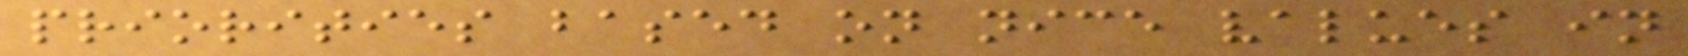priorities based on nice values in
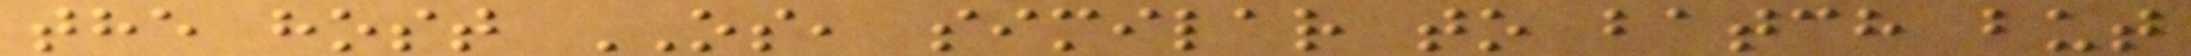the host OS, similar to batch but
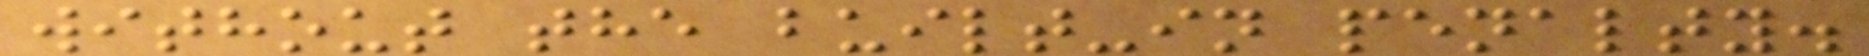without the built-in penalty.
